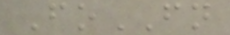FoFN
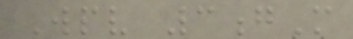Wpv 3gM
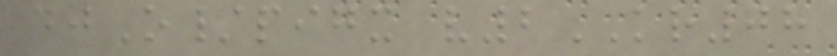djO/pigx v2KR08
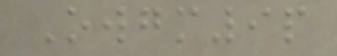Owgm9p
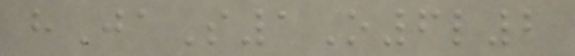hJaS1O6l2
